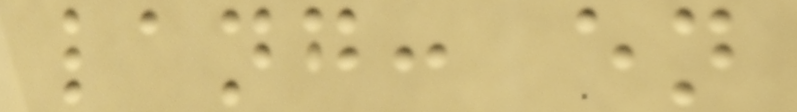lang: en
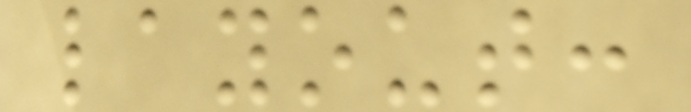layout:
